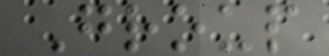Group
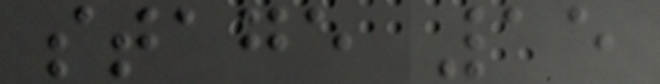stage 15
